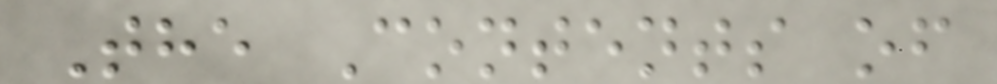The Contents of
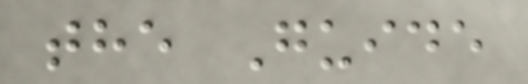the Guide
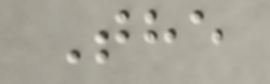The
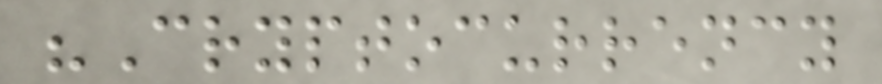"Cryptocurrency
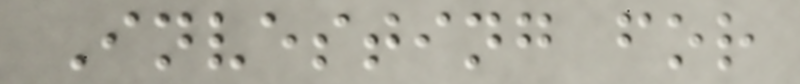Investing for
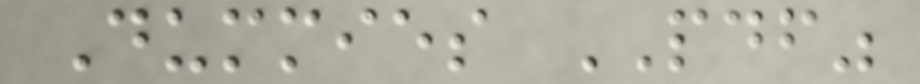Dummies PDF"
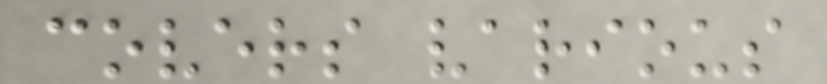covers various
